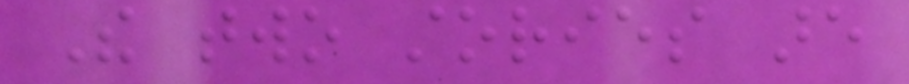The two stories are
